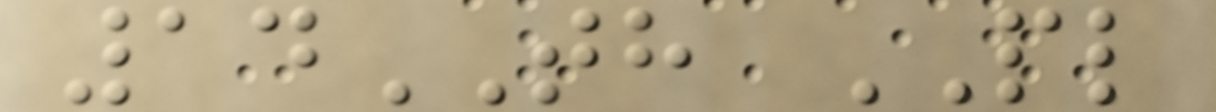14TH PL
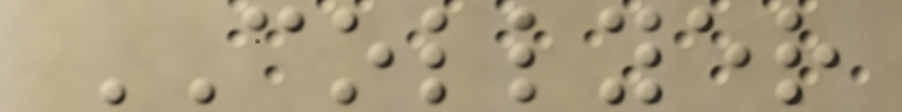COLLYER
